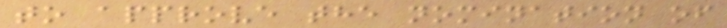to approve the nomination of
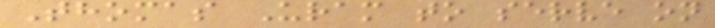Thomas Uram to serve on
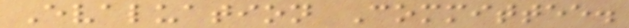Evaluation Committee.
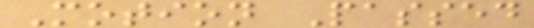Motion Passed
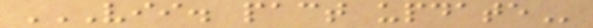VII. PACT UPDATE
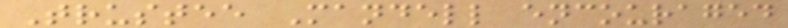Trustee Mandell encouraged
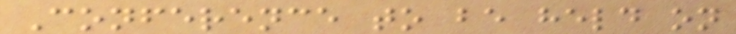Conference to be held on
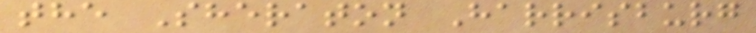the Sheraton Harrisburg
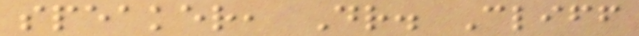speaker, Dr. Cliff
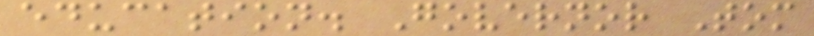education. Governor Tom
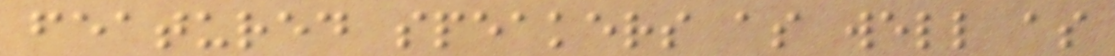featured speakers as well as
